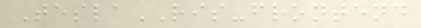TeslaRIS-frontend
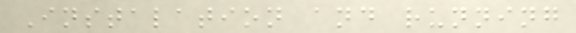Instalation and running
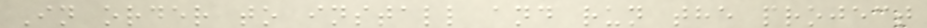In order to install and run the project
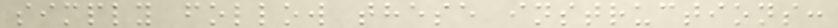simply follow these instructions:
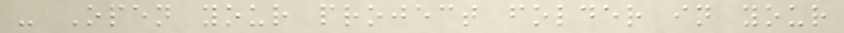- Open your project folder in your
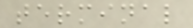terminal
